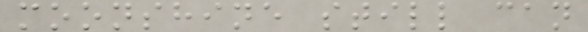moonshine still can
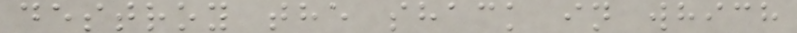destroy the shack in which
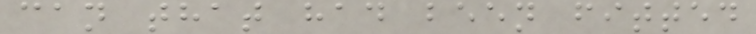can that had been fitted
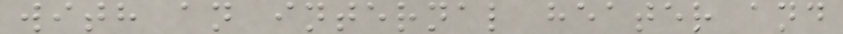with an internal heater and
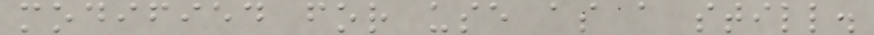modified for use as a still.
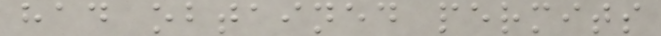had obtained permits
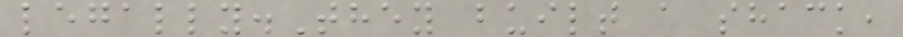legally.They built a shack,
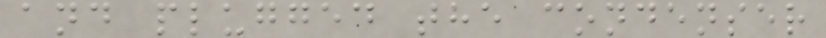and plugged the condenser
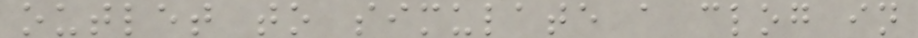outlet to simulate a clog in
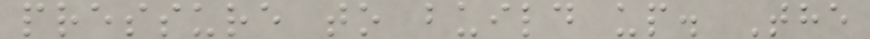pressure to build up. The
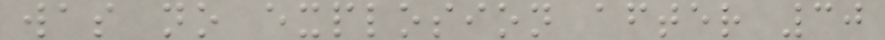was no explosion after 30
